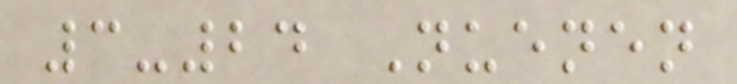3-24 Nuenen
